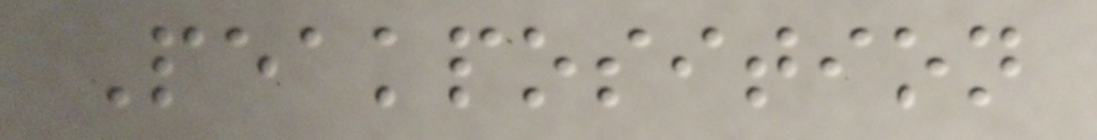Peakposition
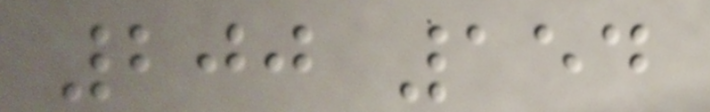200 154
